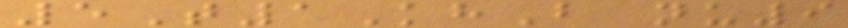5T1KhB nu9
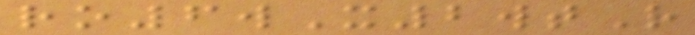ro6wX2wtR
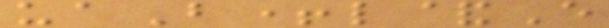uaB+l&E
